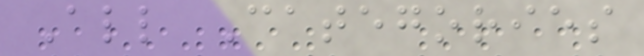All Categories
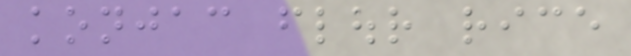konjac flour rice
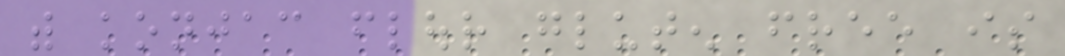with konjac flour gluten free is
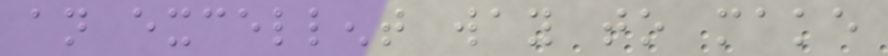an excellent way to make
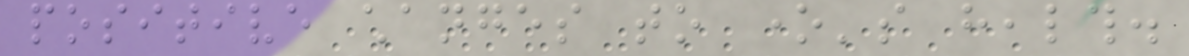positive changes to one's health.
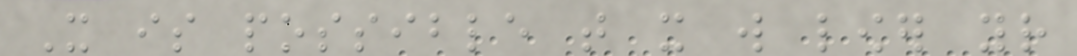It is possible that it will lower your
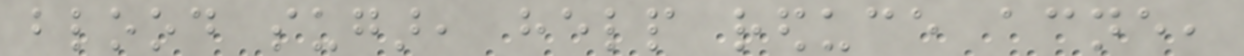blood sugar, help reduce acne,
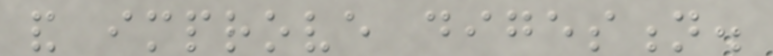and improve digestion.
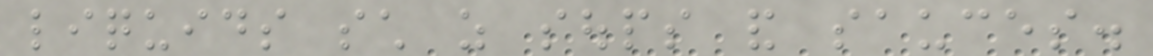liquids such as soups and sauces.
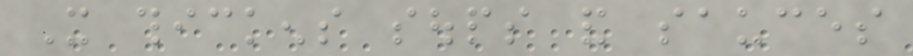It thickens soups and sauces
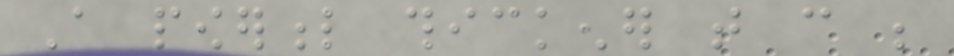A powerful thickener that can be
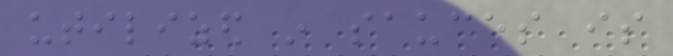utilized in sauces is
